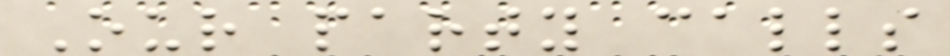Our party calls
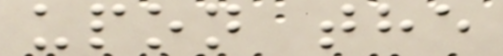upon the
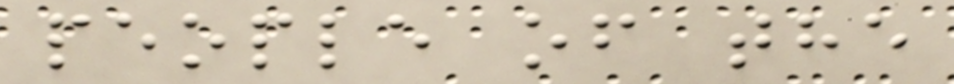people of the
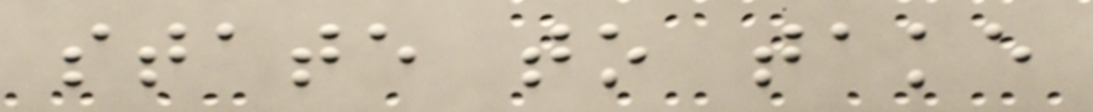state to take
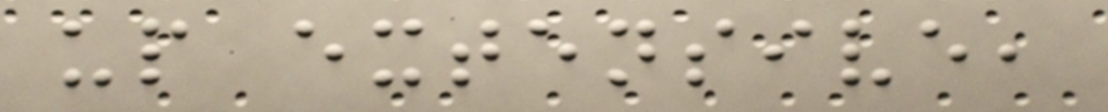up extensive,
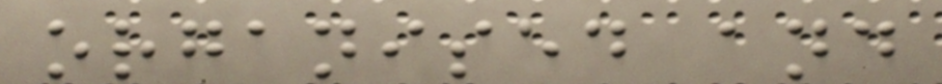organised and
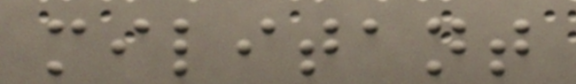militant
